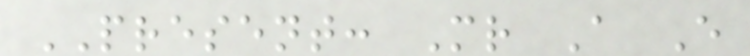PRESENT: Mr A E
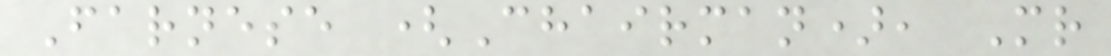Farnese (Chairman), Mr
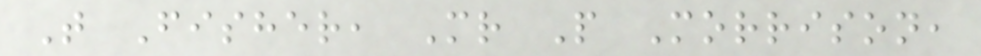T Fisher, Mr P Morrison,
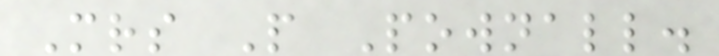Mrs P Pownall.
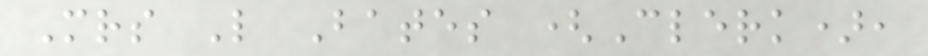Mrs L Bates (Clerk),
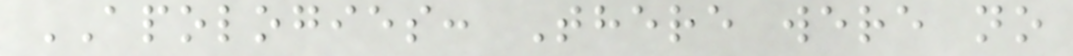APOLOGIES: There were no
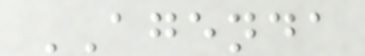AGENDA
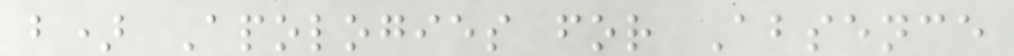b) Apologies for Absence
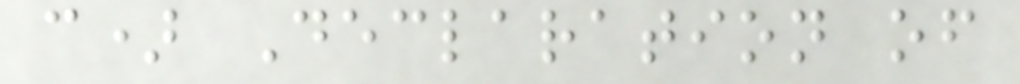c) Declaration of
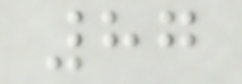87
